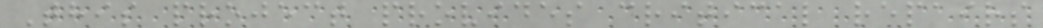This project provides critical repairs
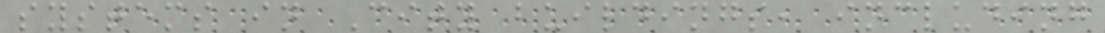systems in City buildings, including
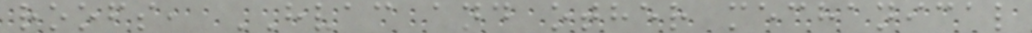roofs, HVAC and other mechanical
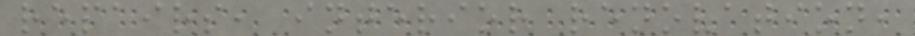repairs, interior renovation,
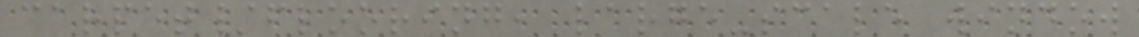carpet/flooring, large-scale window
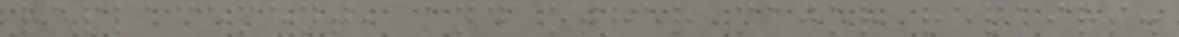replacement, and other major repairs.
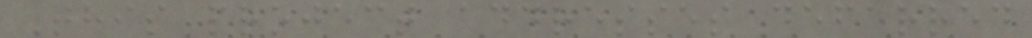This project addresses deferred
